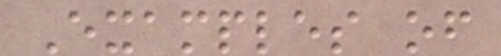Examples of
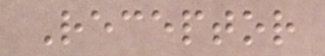Receptor
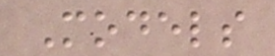Models
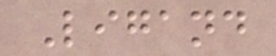Ligand
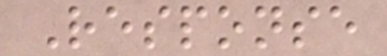Response
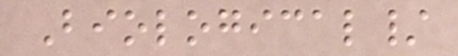Biological/
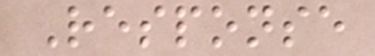Response
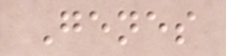Genes
